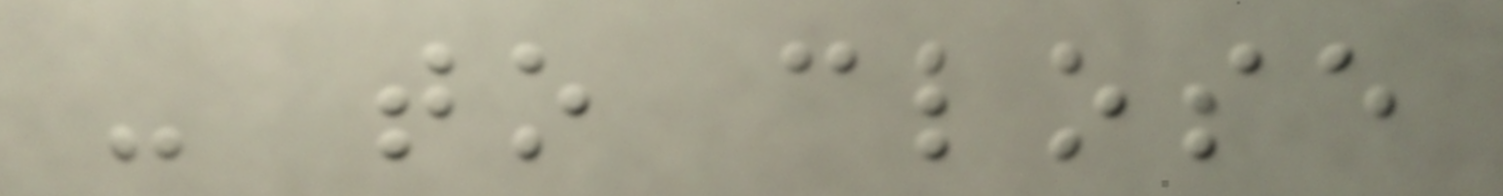- to close
